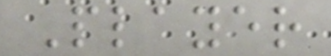Player
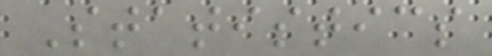Statistics
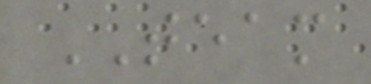TEAM
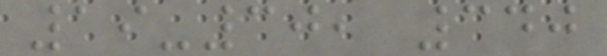19-30, 340
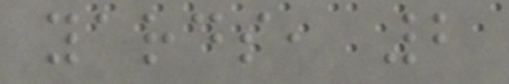yards, 2
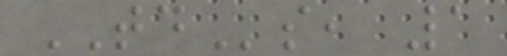TDs, 1
